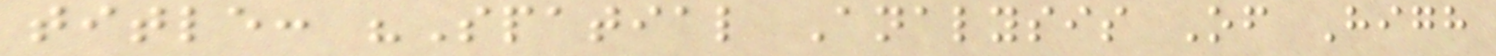title: "Spatial Analysis Of High
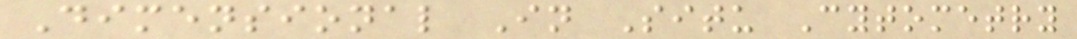Dimensional In Situ Cytometry
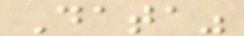Data"
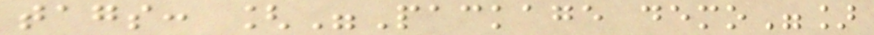tags: ["Package demo"]
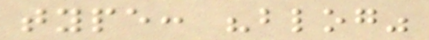type: "blog"
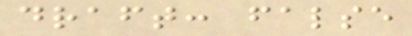draft: false
